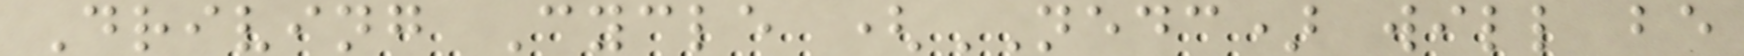Driving Cycle (NEDC) will be
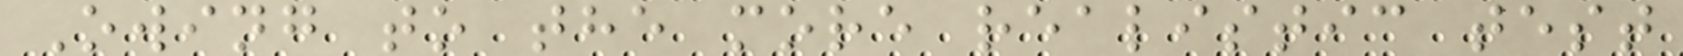Owing to the more realistic test
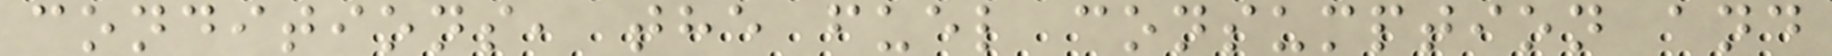conditions, the fuel consumption and
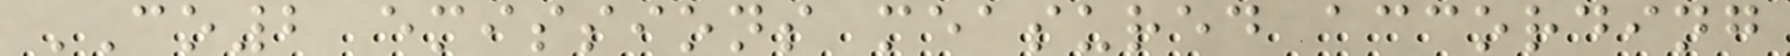CO2 emissions measured according
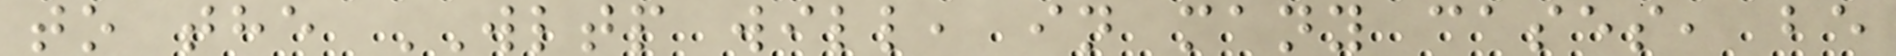to the WLTP will, in many cases, be
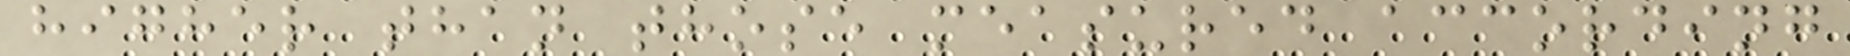higher than those measured according
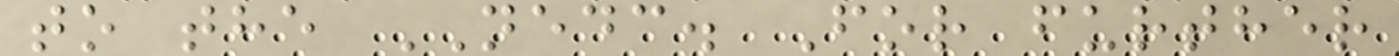to the NEDC. For further
